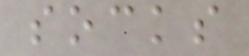socks
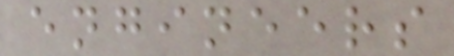engineers
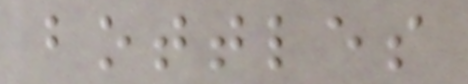bottles
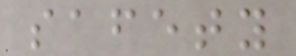safety
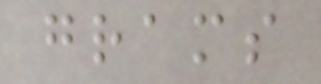grams
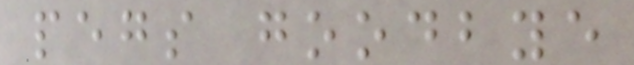pegs goodbye
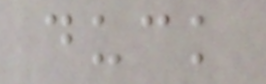duck
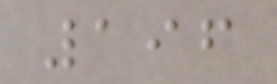196
